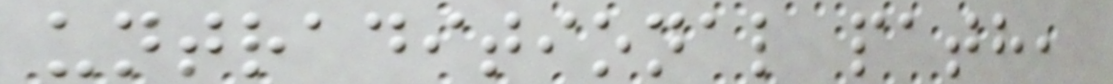untraditional path,
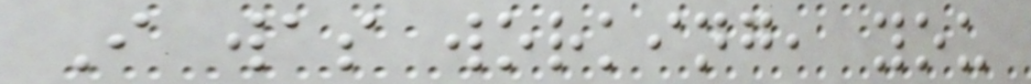I was working, you
